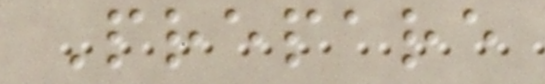Prepare
